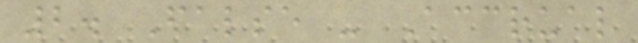2. False - Accrual
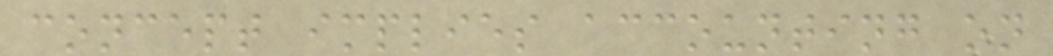concept implies accounting on
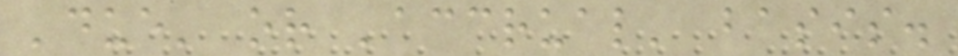'due' or 'accrual' basis.
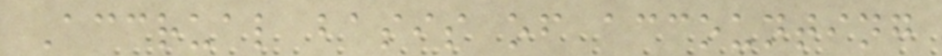Accrual basis of accounting
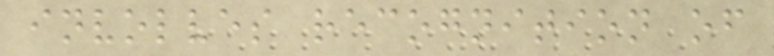involves recognition of
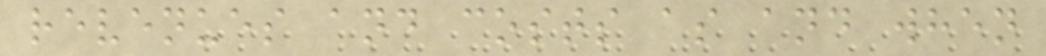revenues and costs as and when
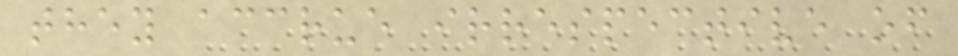they accrue irrespective of
